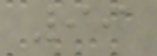99
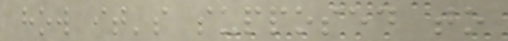how it's supposed to
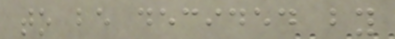to be decided by
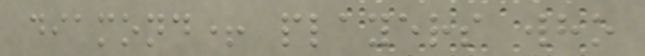diamond+ players who
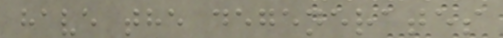have the degenerates
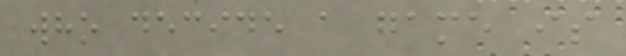who decide a game is
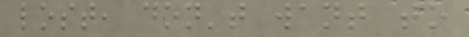lost, don't want to
